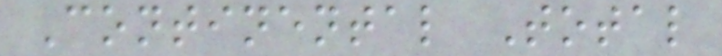Continental Total
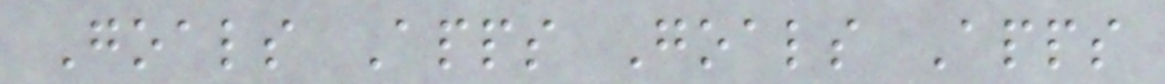Goals Apps Goals Apps
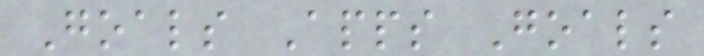Goals Apps Goals
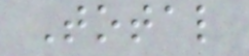Total
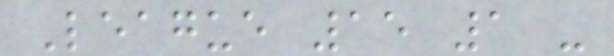League 15 1 -
